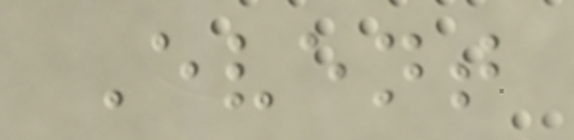Event
